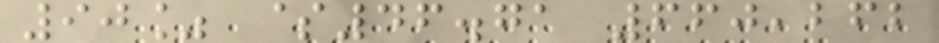90% $46.71 660,262
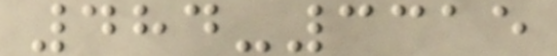484-3315
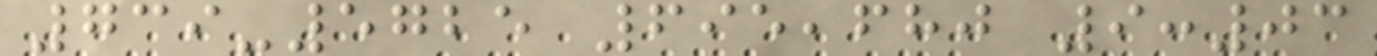739-5725 695,680 9:03
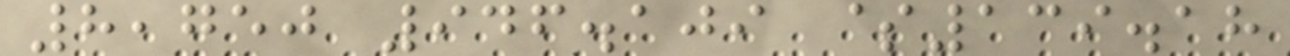8,750 946.109 $139.18
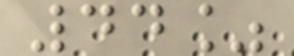44%
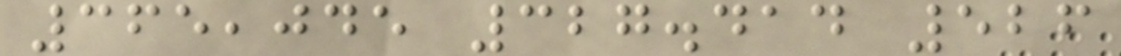365,045 327.414 526
